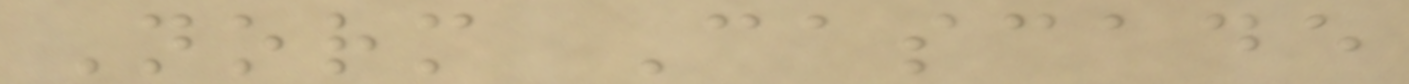Norm Cascade
